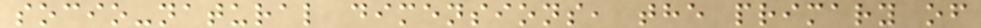socio-natural dimensions, the primary of
